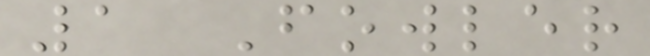1 Fowler
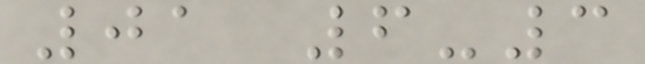01 6-3
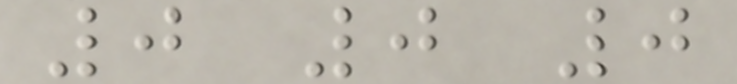0 0 0
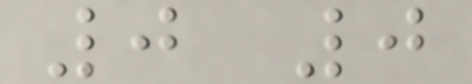0 0
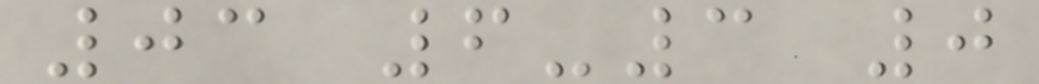03 6-3 0
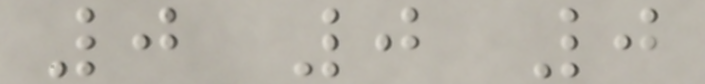0 0 0
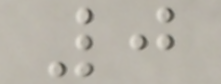0
